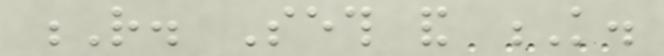R. Seth and K.
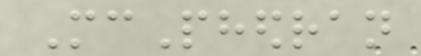McPhedran
